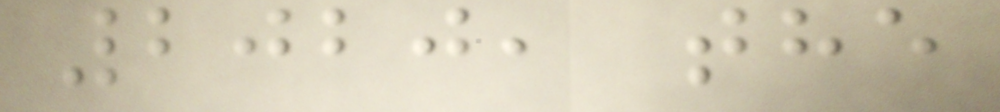2020, the
